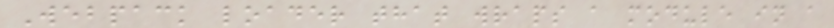Webpack loader that wraps a module in a
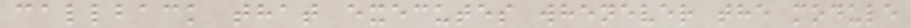callback that executes whenever the module
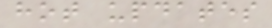hot updates
